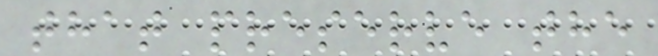that preserve the
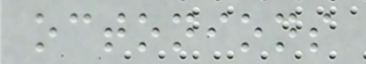octonions
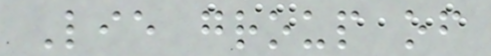Lie group of
